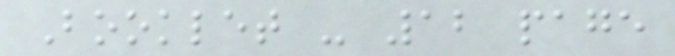Booklet - 12 page
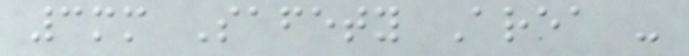3mm Safety Area -
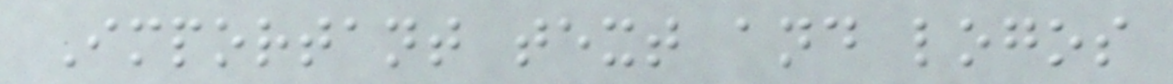Important text and logos
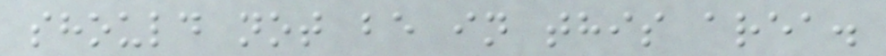should not be in this area.
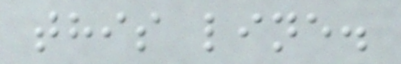this line.
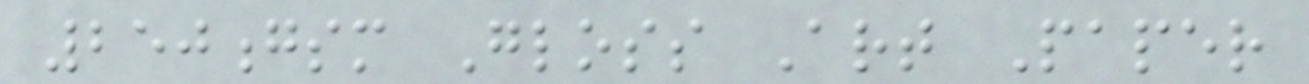250gsm Gloss Art Paper
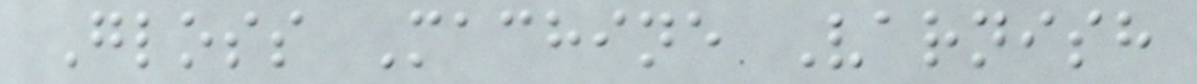Gloss Machine Varnish
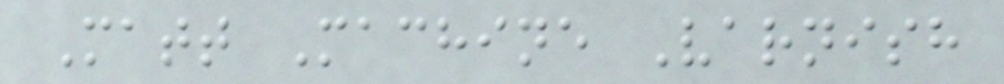Matt Machine Varnish
